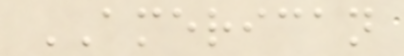AMERICAN
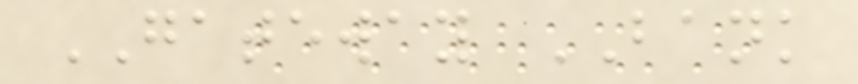GATEWAY BANK
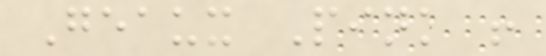Geaux Pink !
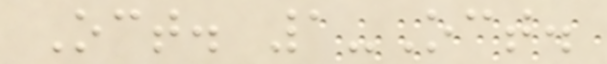Oct. 1-Oct.
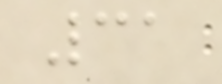31
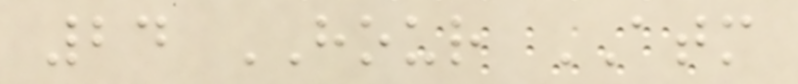24 HOUR ATM
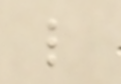l
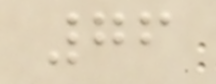76
